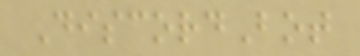DiscordBot
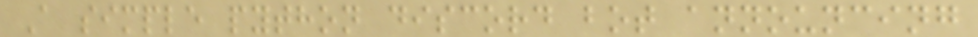A simple python discord bot announcing
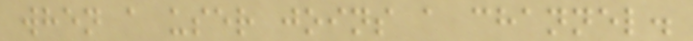when a user joins a channel.
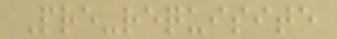Pre-requisite
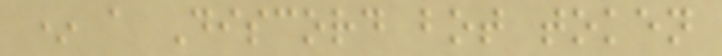* a Discord bot token
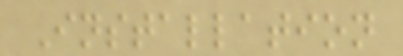Installation
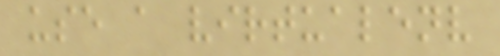use a virtualenv
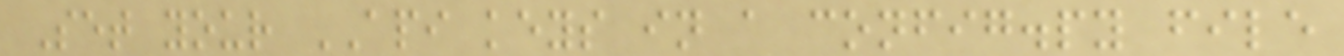Set your API keys in a config.py file
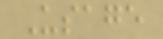Usage
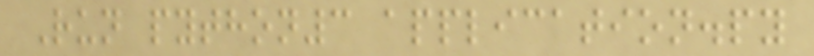Run python3 application.py
